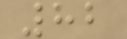82
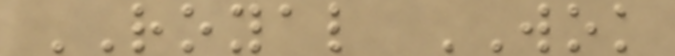ROYAL WOK
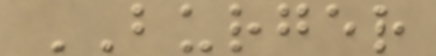BURGER
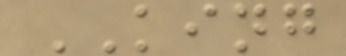KING
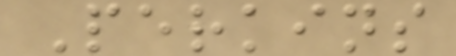Perkins
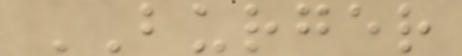BURGER
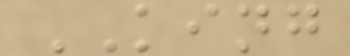KING
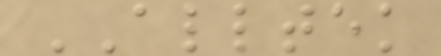ALLTEK
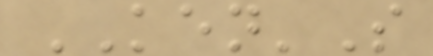KEN'S
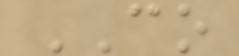CO
